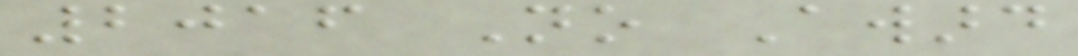2016 No Award
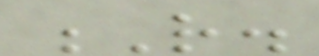R.
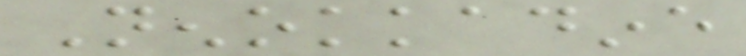Nenokkadine
